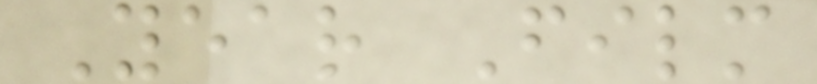Year Film
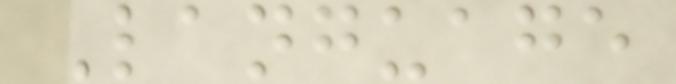Language
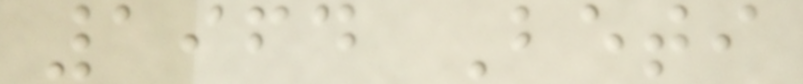1964 Beti
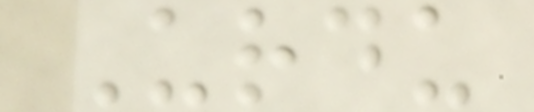Urdu
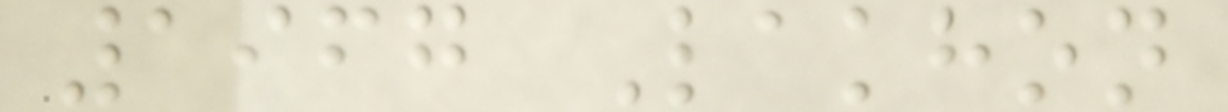1967 Lakhon
